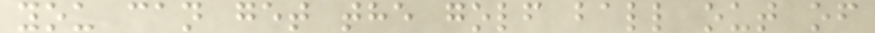you can get the golf ball out of
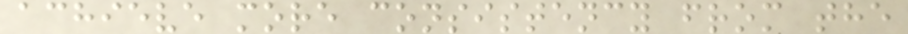achieve more consistency from the
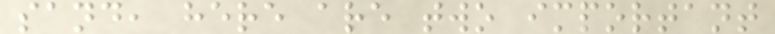sand, here are two important
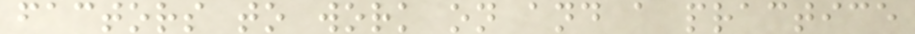factors to work on and a practice
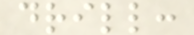drill:
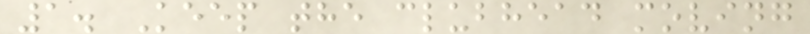1. Keep the clubhead moving
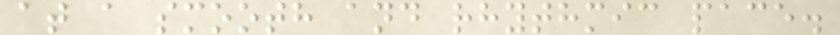at a smooth and rhythmic pace.
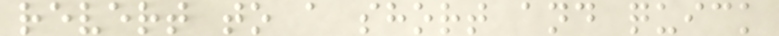revert to a short and quick
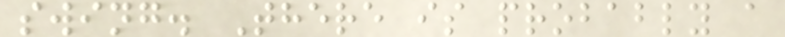swing. There is probably a
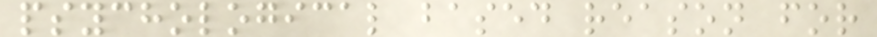psychological based reason for
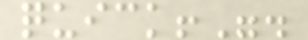quick!".
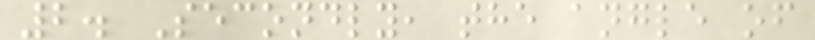2. Secondly, the angle of
